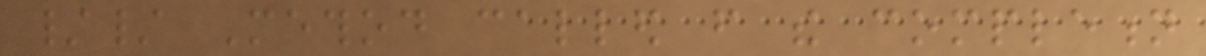// Method called from the completion
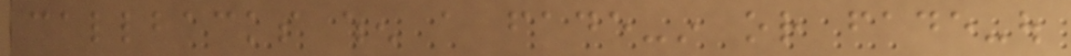callbacks when a fade-in or fade-out
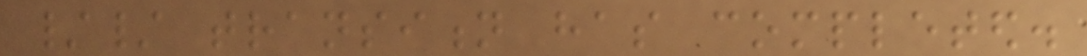// transition has completed.
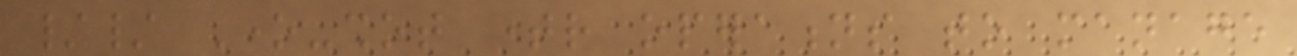// One-shot timer operations to manage
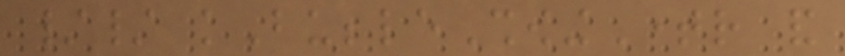// kBubbleShowingTimer and
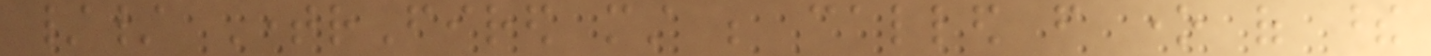// TimerFired must be called from one of these
